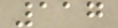117
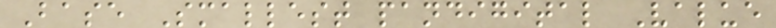Base Smallest pandigital Value
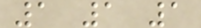1 1 1
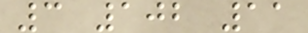3 102 11
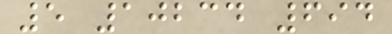5 10234 694
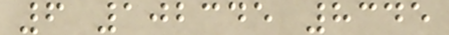6 102345 8345
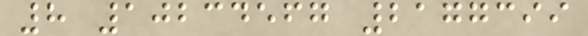8 10234567 2177399
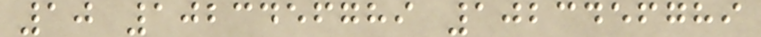10 1023456789 1023456789
